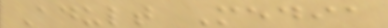Adult Media
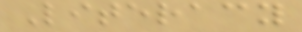Literacy
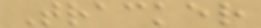Tracker
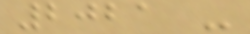2021 -
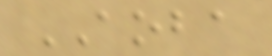AOBA
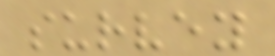survey
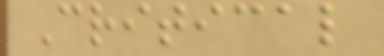Critical
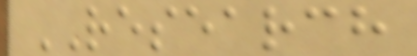RESEARCH
